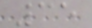35
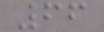66
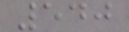540
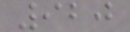920
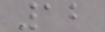12
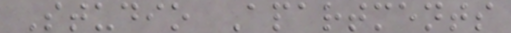Studio Apartments
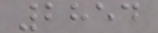2854
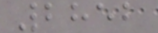2852
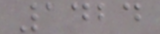1424
